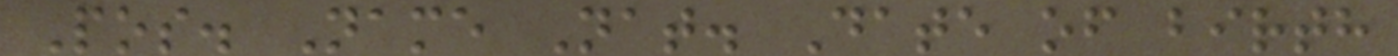Pos. Name Nat. Date of birth
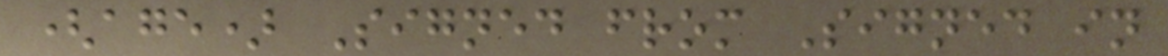(age) Signed from Signed in
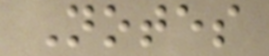Notes
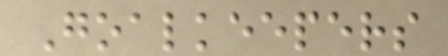Goalkeepers
